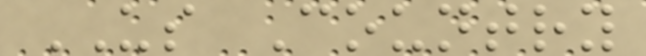US Country
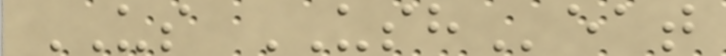US USHeat
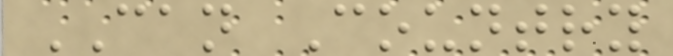CAN Country
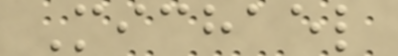Michael
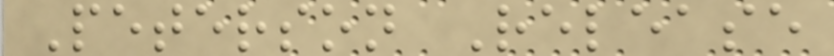Peterson Release
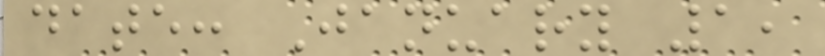date: January 1,
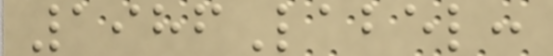1986Label:
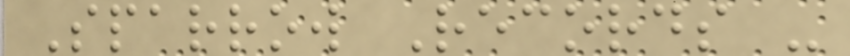Sparrow Records -
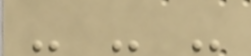- - -
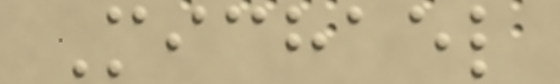Michael
